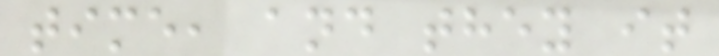time, and they it
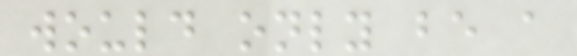would only be a
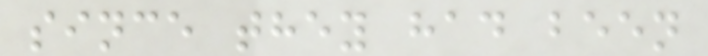since they had been
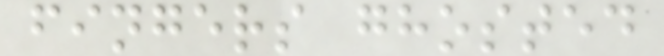fingers ghosted
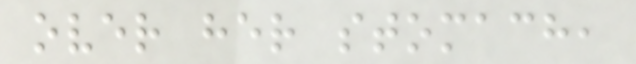over her stomach,
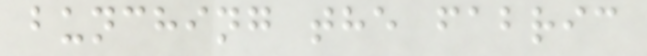bunching the fabric
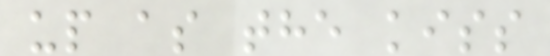up as the kiss
